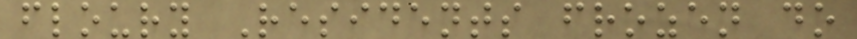floury Residents frozen do
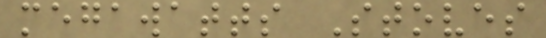megawatts Stoves
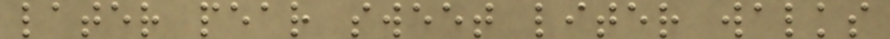later pear sweet liter walks
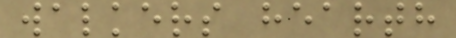walkers hearth
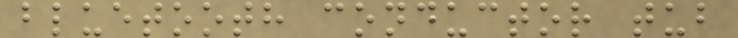bluetooth conductor tub
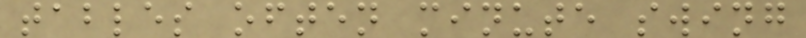tables often minute swing
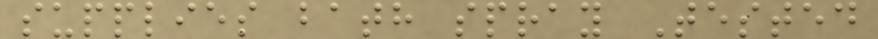supplies bath spray Tested
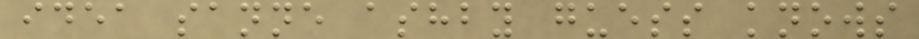idea sanne ashby guess knows
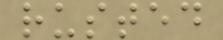rusted
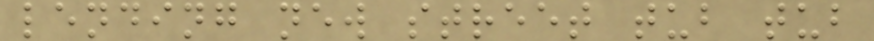lending new street tub tub
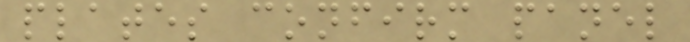plates confirm panel
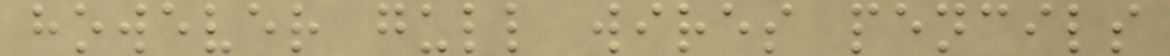however gull wires pencils
